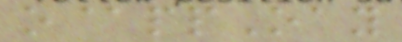o@ppOay
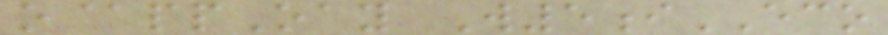o@ppOay W5iECO
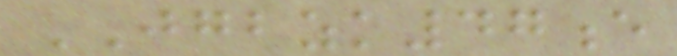JGBZK47e
